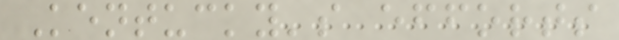Kentucky's efforts
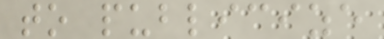to publicize
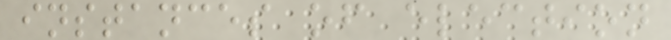instances of election
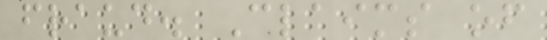fraud. Claims of
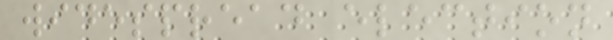widespread election
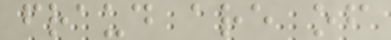fraud are of
